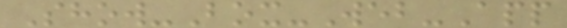Show-Box-Web-App
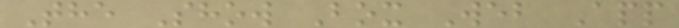The Show Box Web App
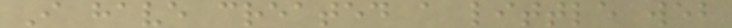I have created a little web
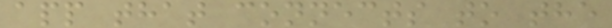app that connects to the
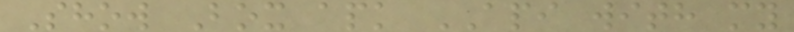Show Box apk API with my
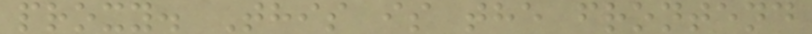proxy. This is the frontend
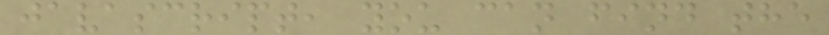javascript, you can find the
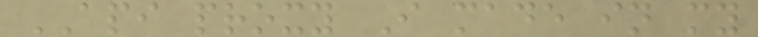API proxy I made in my
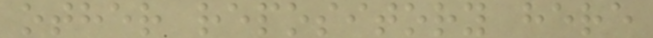other repository here
